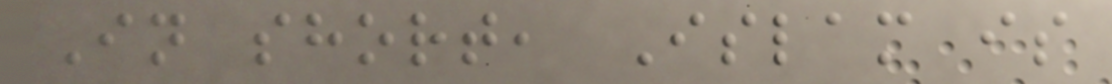In short, Islam is
